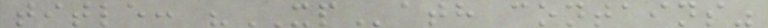title: "XPath contains"
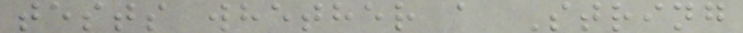tests whether a String
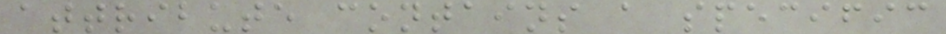attribute contains a specific
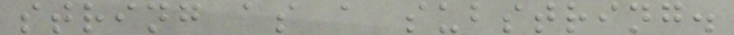string as a substring.
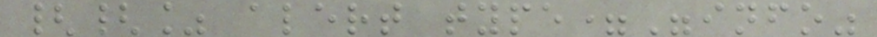{{% alert type="info"
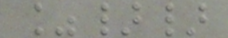%}}
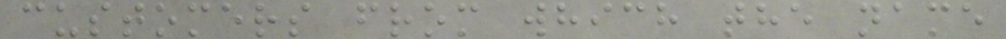customers from which the name
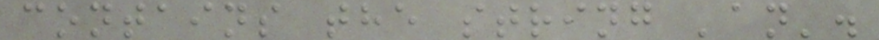contains the string 'an'.
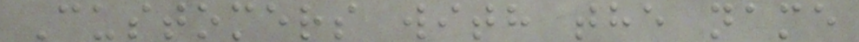Customers with the name
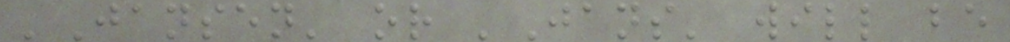'Jansen' or 'Jans' will be
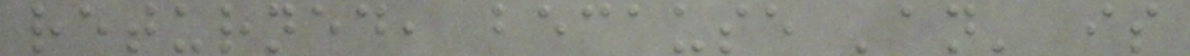returned, because 'an' is
